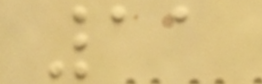11
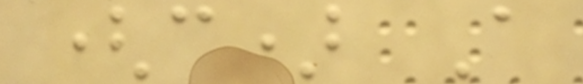(c) A
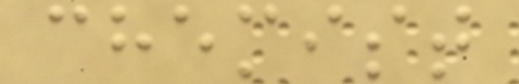chemist
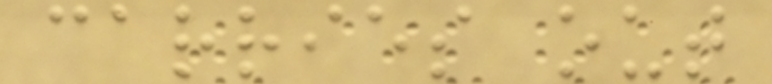carries out
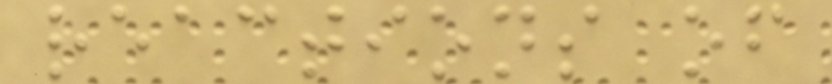reactions of
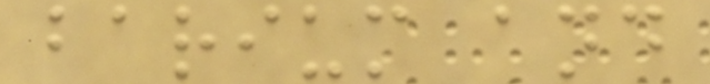barium and
